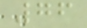76
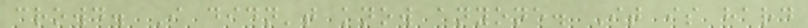crowd. I didn't know anyone. It is hard
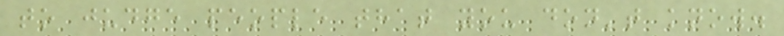to judge people that you don't know.
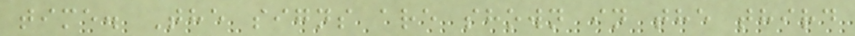time. The signs are shown in the third
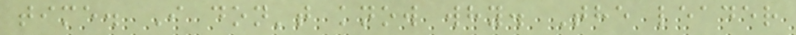time. I don't know why. The leader
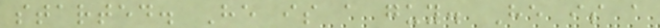started. He is a guy. He is a
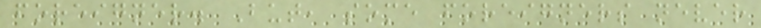foreigner. But, some foreigners never
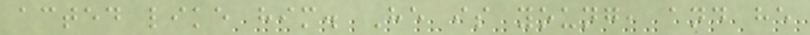acted like him. He is young, and he
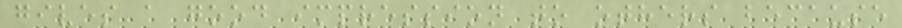gives a good impression to others because
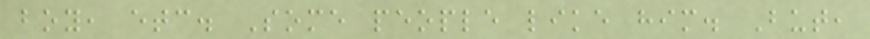boy, etc. Some people like him. But,
